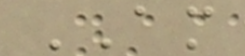AM
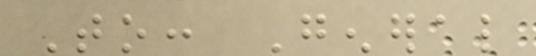To: General
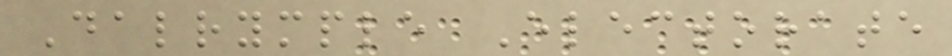Dalrymple Electorate
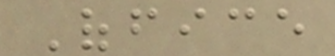Office
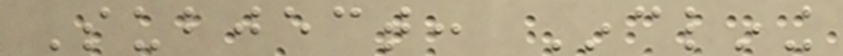Subject: Inclining
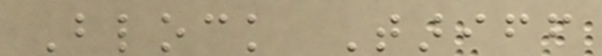Block Tariff
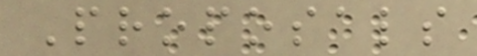Proposals
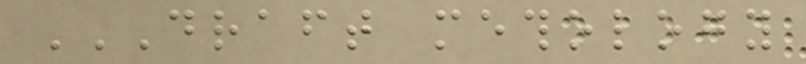DRAFT METHOLOGY
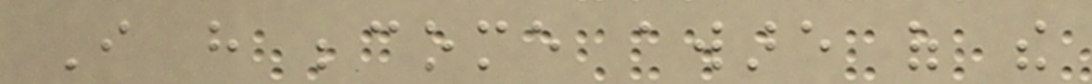I have become aware of the
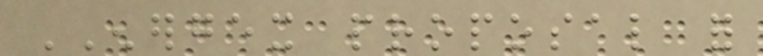ENERGEX proposal for
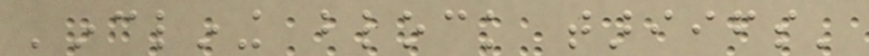'inclining block tariifs'
